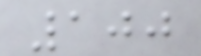100
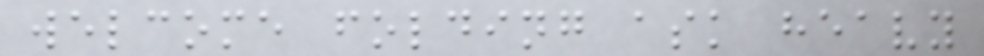welcome folding ask heavy
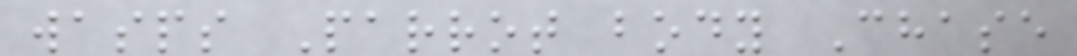wasps Parrot body Chase
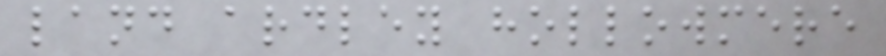land ardley hollowmere
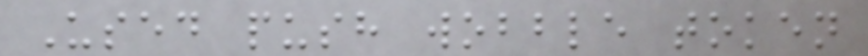Used push wobble token
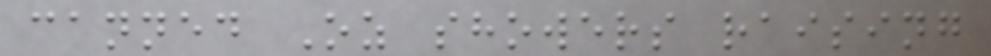canned Oz showers raising
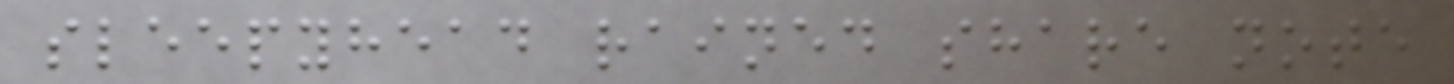sleepyhead rained share note
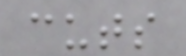cuts
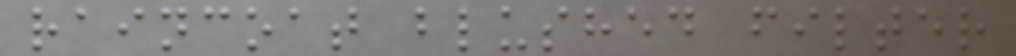raincoat blushed filter
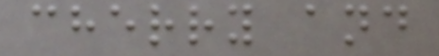cherry and
